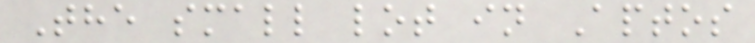The small lot in Aptos
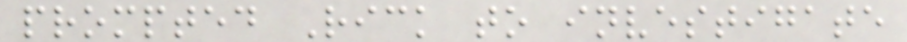prompted Rick to investigate
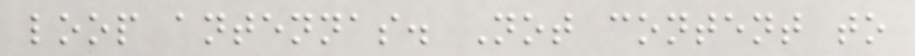loop antennas. Not content to
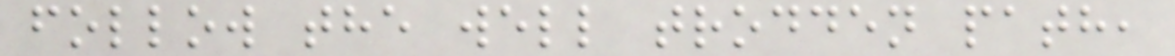follow the well trodden path,
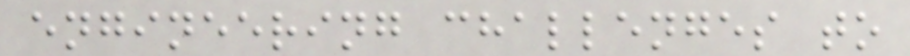engineering challenges to
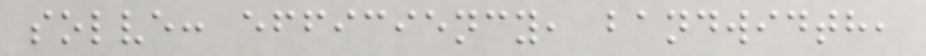solve: efficiency, bandwidth,
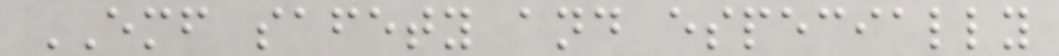EMF safety and especially
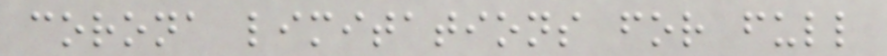corona limitations for full
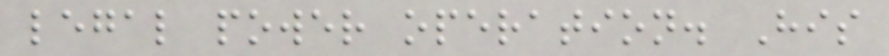legal power operation. His
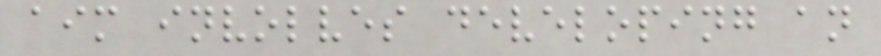aim involves developing an
